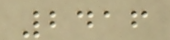2416
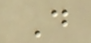D
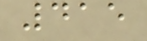415
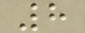8
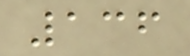136
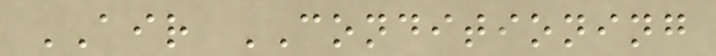AIR CONDITIONING
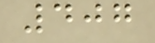407
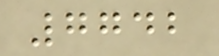7742
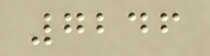7246
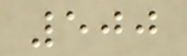500
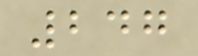247
